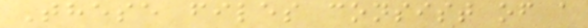These files consist of a
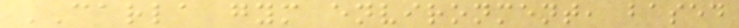CARLA gym environment, based
